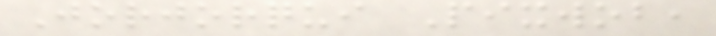Jorjorqui Pixwob,
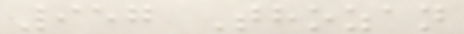957 Thozan
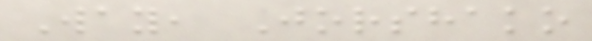Way, Jorshako
